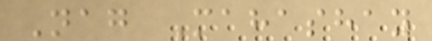Nag Mahashay
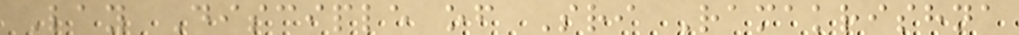Lay Disciple of Sri Ramakrishna
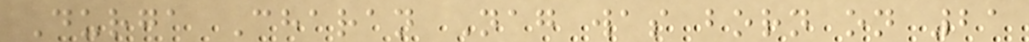Durga Charan Nag was born on 21
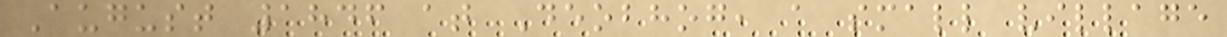August 1846 at Deobhog, a small village
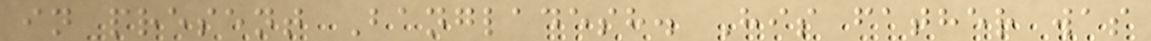in present Bangladesh. His father was
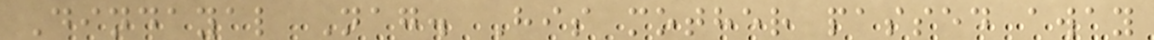Dindayal Nag. His mother passed away
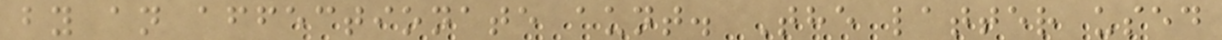by an affectionate aunt. The latter used
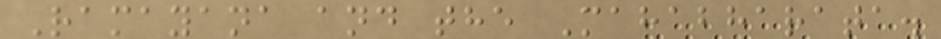Ramayana and the Mahabharata.
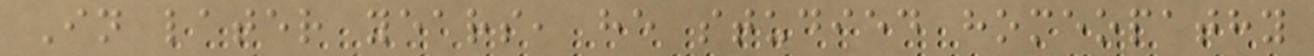In later years, he studied homeopathy
